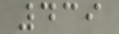439
